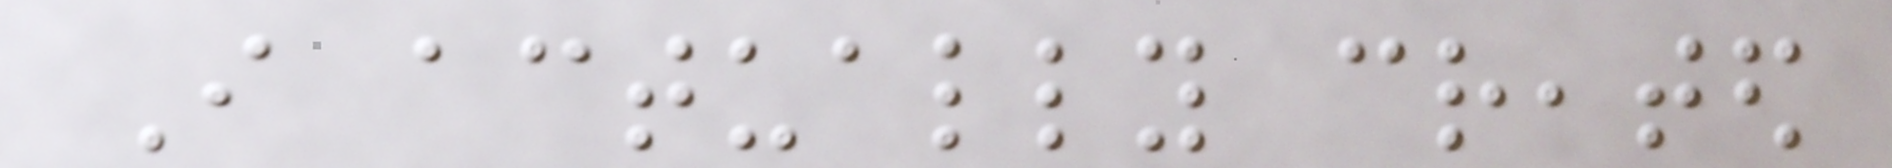I actually created
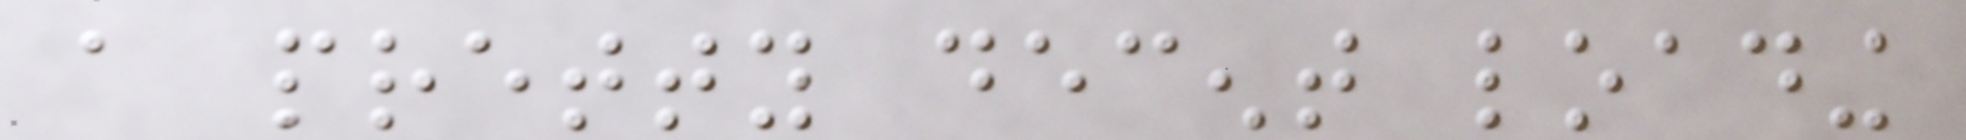a pretty decent loading
